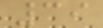39
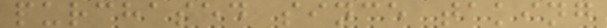purchased since taking
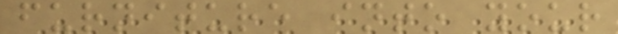furniture into your
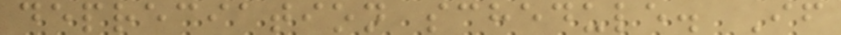depreciation schedule. If
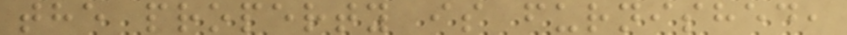the property is furnished,
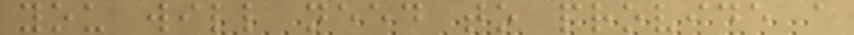you will need to provide a
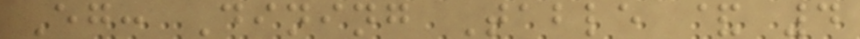Eg: Dining Table & 4
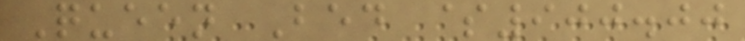Queen Bed $900.00
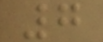7
